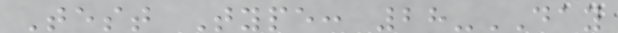Test Type: 28-DAY
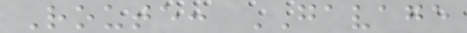Route: GAVAGE
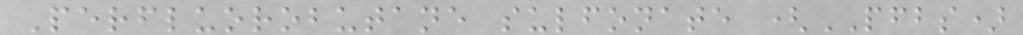Perfluorobutane sulfonate (PFBS)
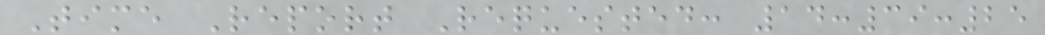Time Report Requested: 14:39:25
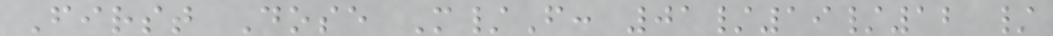First Dose M/F: 01/19/12 /
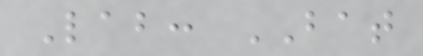Lab: BAT
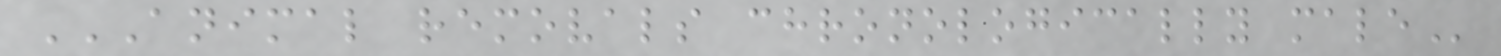ANIMAL REMOVALS CHRONOLOGICALLY MALE
